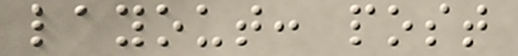layout: post
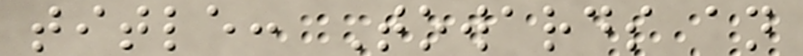title: Towards an
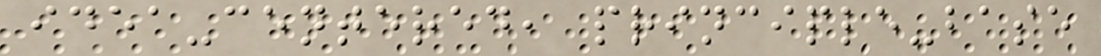idea-centered, principle-base
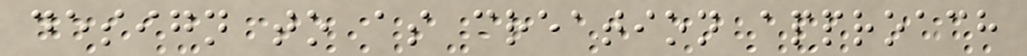design to as creation approach
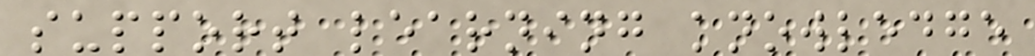support learning knowledge
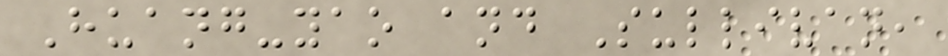Huang-yao and Sullivan,
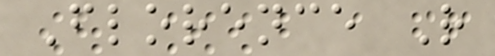Florence R
